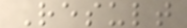Result
